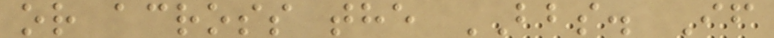or across the BBS. If
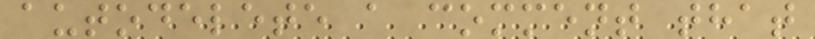autodelete a comment that
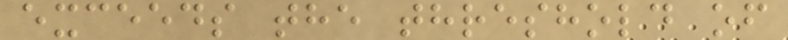exceeds the threshold of
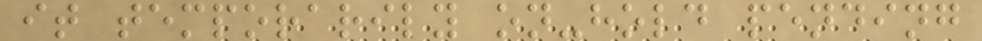it temporarily on-hold pending
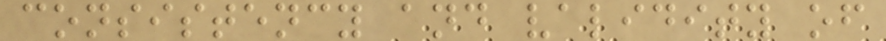consistency and validity of
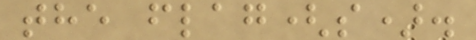the flag(s).
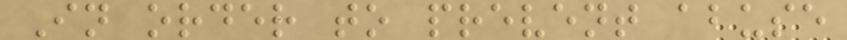In order to prevent abuse
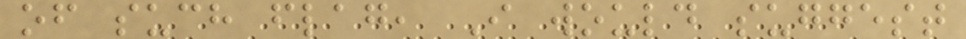of such flag, I would suggest
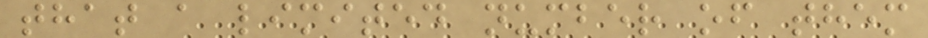that a limited number of them
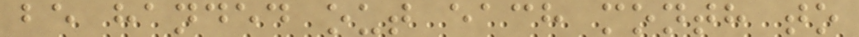be handed out each month to
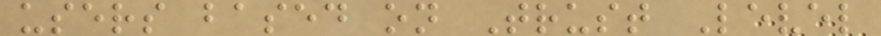users based on Trust Level
